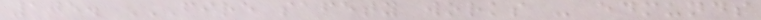105. FIRE SAFETY WORKS - EDMUNDS
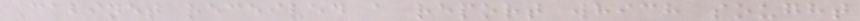Cabinet received a report which sought
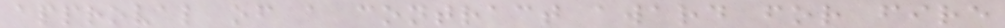approval of a contract award for fire
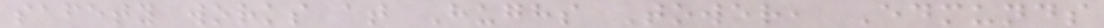safety works at Hughs Tower, Edmunds
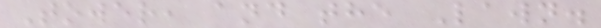Tower, and the Lawn.
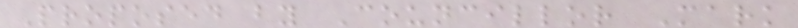Proposed by Councillor Mark
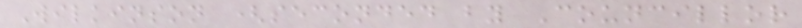Wilkinson (seconded by Councillor
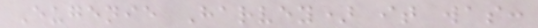Eugenie Harvey) it was:
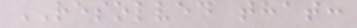RESOLVED that:
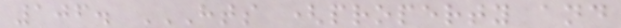106. HTS (PROPERTY AND
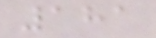181
